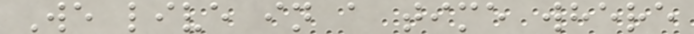We live in a time where
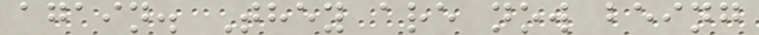again. They are now being
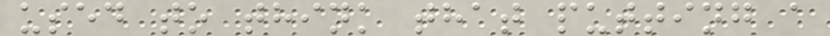used to think that putting a
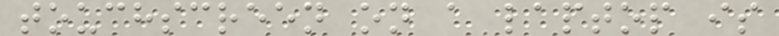touchscreen on a laptop is
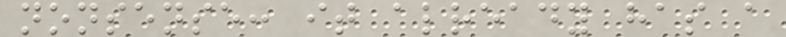nonsense: it already has a
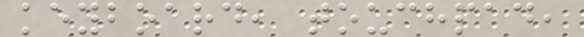keyboard, touchpad,
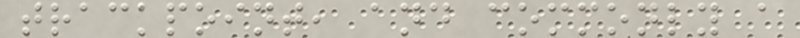trackpoint, and commonly a
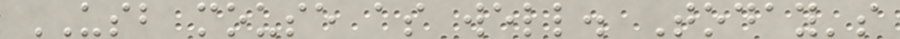USB mouse as well. Today's
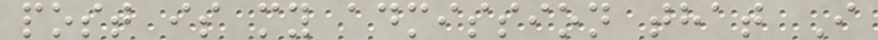post is my admission that I
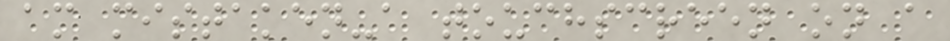am mistaken-a touchscreen on a
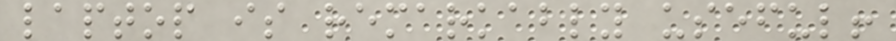laptop is remarkably useful!
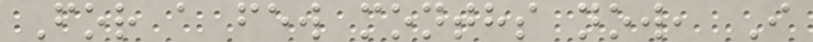For a few months now, I
